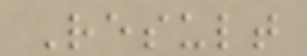Result
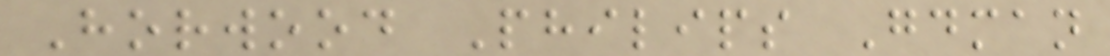Horwood Philips Goodman
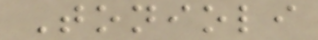Tonioli
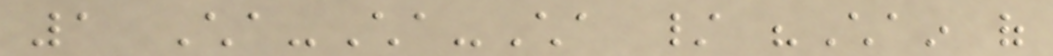1 Cha-Cha-Cha / "Chain of
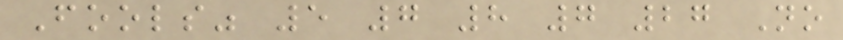Fools" 5 7 8 7 27 No
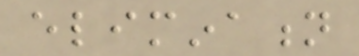elimination
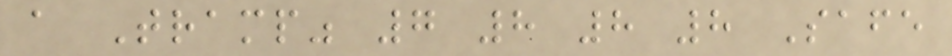a Tramp" 7 8 8 8 Safe
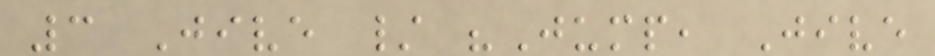3 Jive / "Jump, Jive
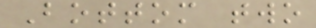Bottom two
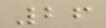26
